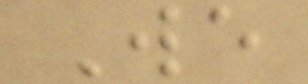We
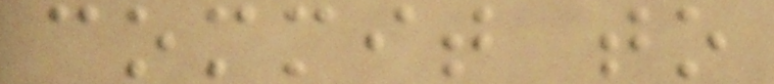commit to
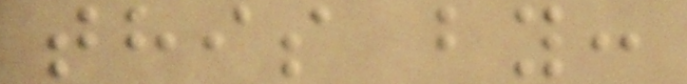this by:
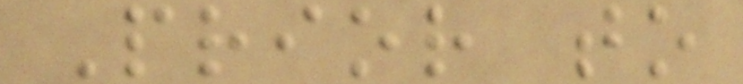Prior to
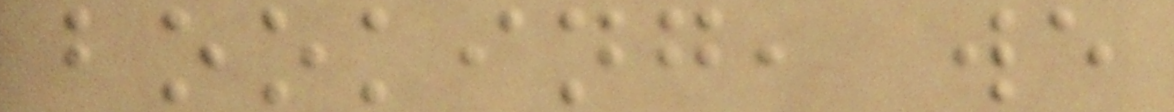booking, we
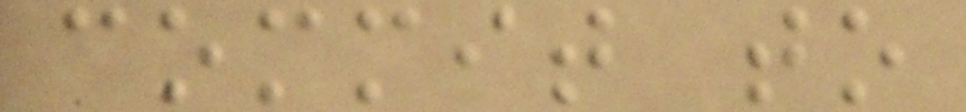commit to
